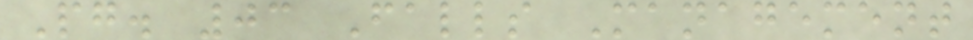Pg. 03 Falls Management
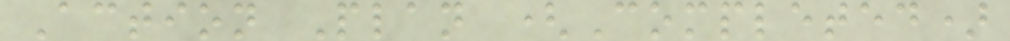Action Plan (Completed)
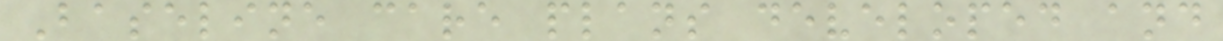Baseline care plans developed and
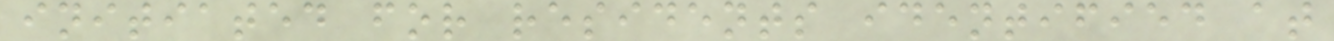initiated for residents identified at
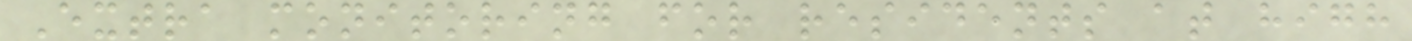Extra monitoring for residents at high
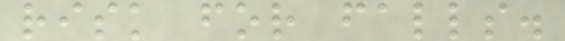risk for falls.
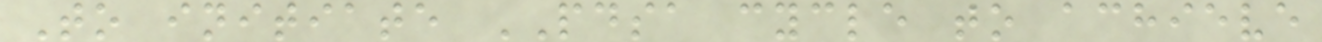To initiate PDSA cycle to achieve
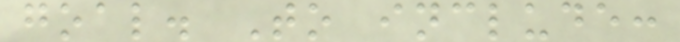goal. To include:
